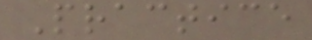Practice
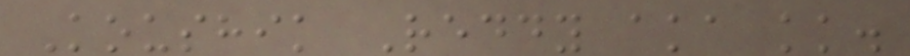Koushik Reddy aka kk.
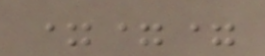===
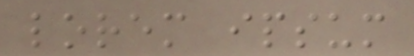lorem ipsum
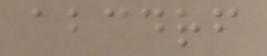abcdrf
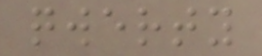qwerty
